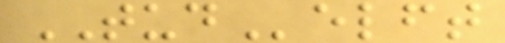TUDelft
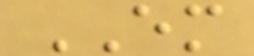EM
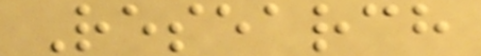Research
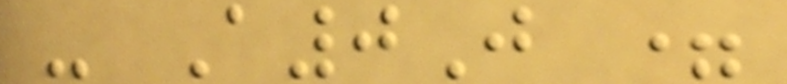- A0J =
